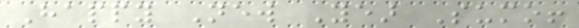Happy New Year Sumo!
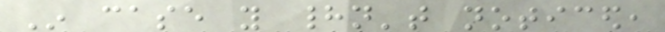In case you hadn't noticed,
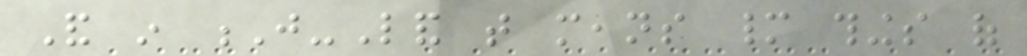And in J-Land that means many things of
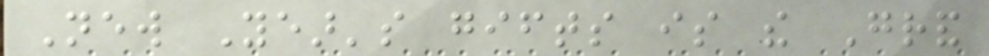New Year's gifts is the Grand
